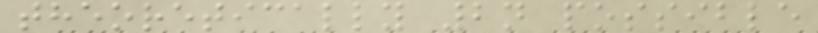theoretically 2n possible
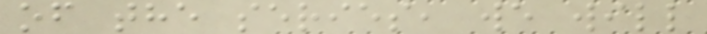of the series, we will
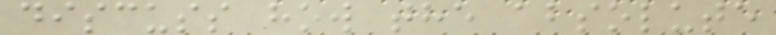discuss how the absolute
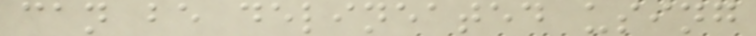can be delineated using
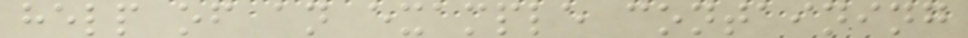help of an example containing
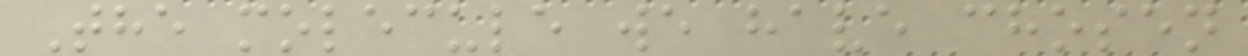The molecule we have chosen
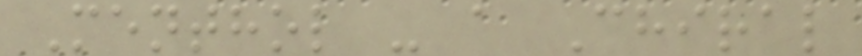Menthol - a Chiral
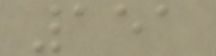151
